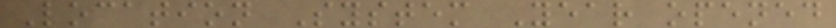Location System Year opened
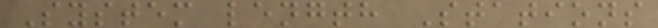System length Stations
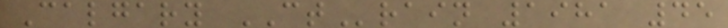Calgary CTrain 1981 45
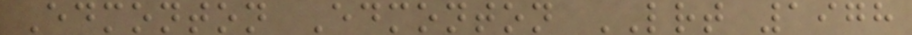Edmonton Edmonton LRT 1978
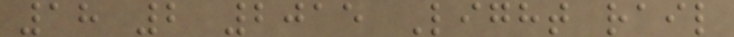18 2 2015 Light rail
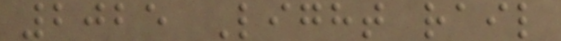2025 Light rail
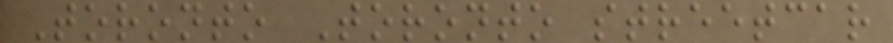Toronto Toronto streetcar
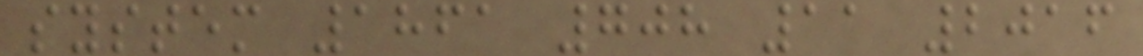system 1861 708 11 2016
